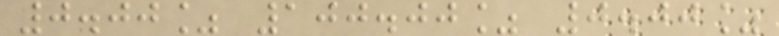0.00% 100.00% 0.00%
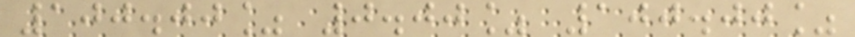100.00% 0.00% 100.00%
